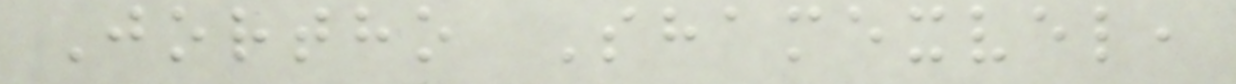Jortho Shamexvel,
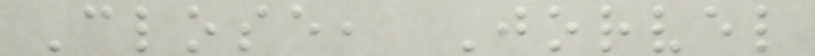Close, Jorvel
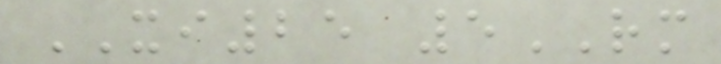XI25 5RM
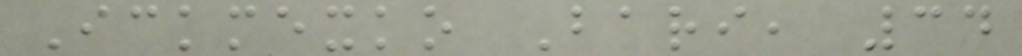Ickmexko Bari, 34
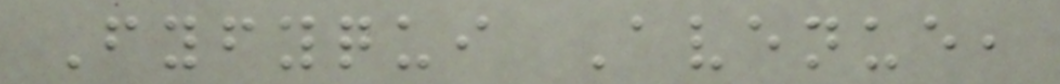Fyfyqui Avenue,
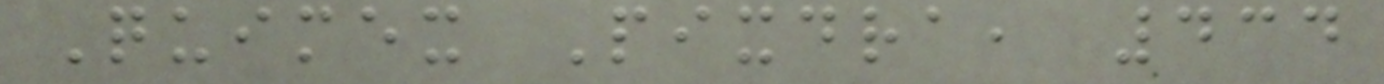Quimex Pixdra, 434
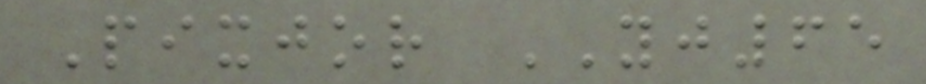Pixjor YJ65
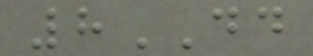8DD
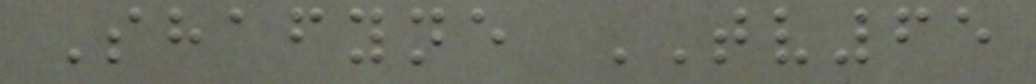Shafyne TV65
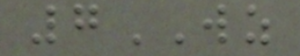7WZ
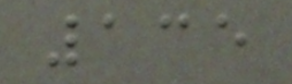135
